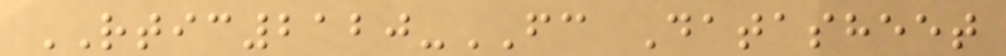RTIC2120-FC Datasheet
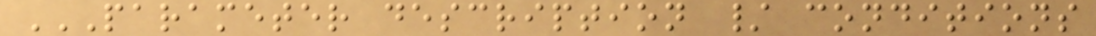PARAMETER DESCRIPTION / CONDITIONS
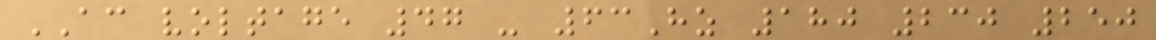AC voltage 47 - 63Hz 180 230 250
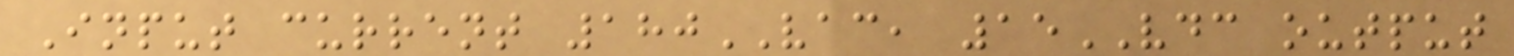Input current 180VAC, 15VDC output
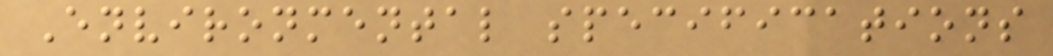Environmental specifications
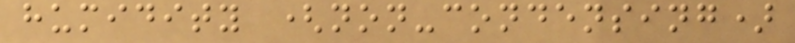humidity (non-condensing)
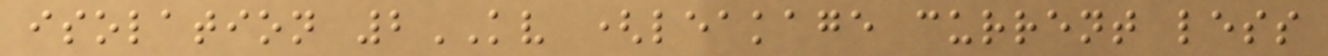isolation 2KV (leakage current less
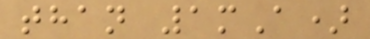than 1mA)
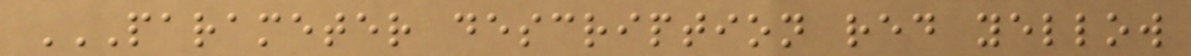PARAMETER DESCRIPTION RED YELLOW
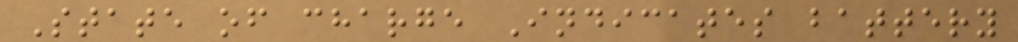State of charge Indicates battery
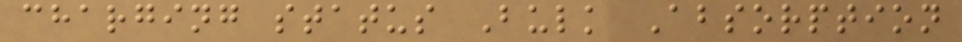charging status Bulk Absorption
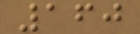160
